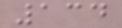134
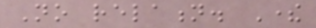No relation. There
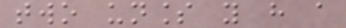two unless you have a
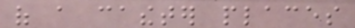of a catheter places
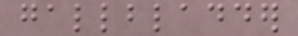gallbladder
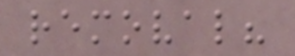removal?
